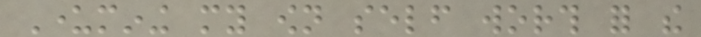Undermining my own self worth for the
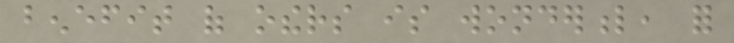benefit of others is wonderful, for
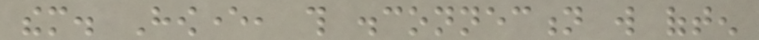them. However, this disconnection will often
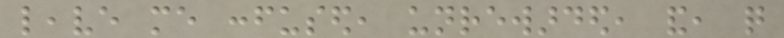leave me confused, unrewarded, and, quite
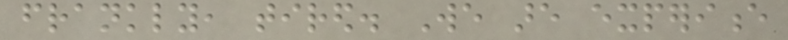frankly, tired. We are experience
